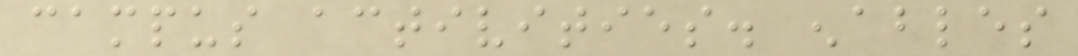campus activities. enables
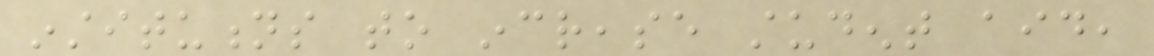institutions to increase student aid,
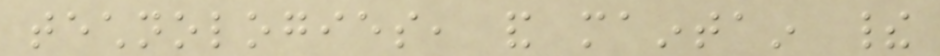technologies, and maintain their
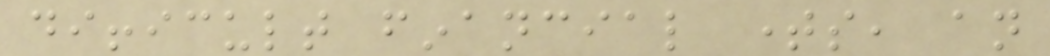difficult financial times, an
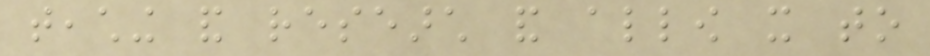teaching and research and allow it to
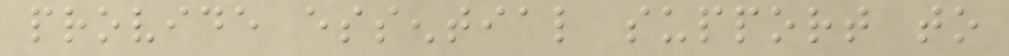provide essential support to
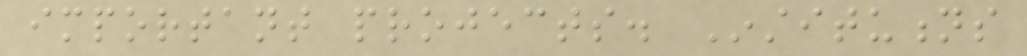important projects. Institutions
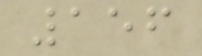156
